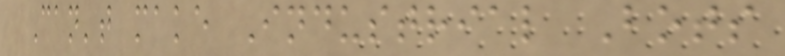Can't make Industrial Bots
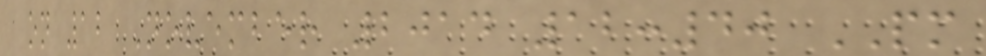on 12 November 2014 12:40 PM
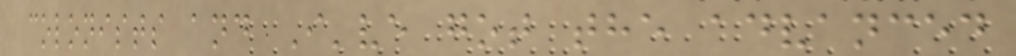colonists and I've got the advanced
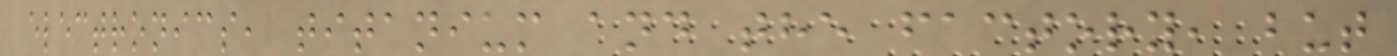electronics, titanium and the factory, but
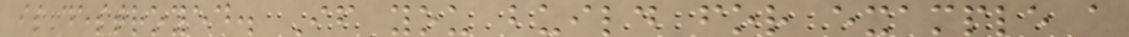is destroyed. If you build for example a
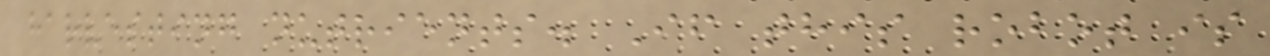harvesting nutrients. If this robot is
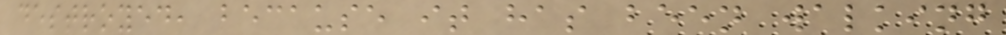destroyed, because it has been walking
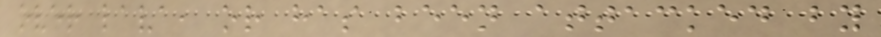over lava, or has been attacked by
